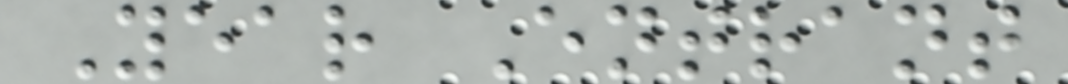Year Entrant
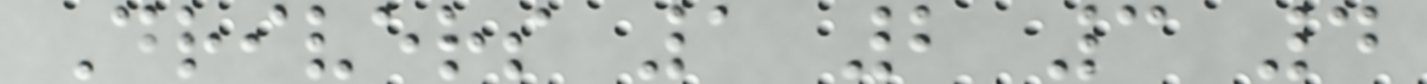Drivers 1 2 3 4
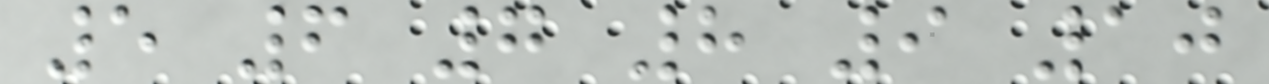5 6 7 8 9 10
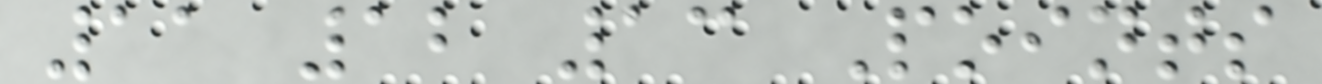11 12 13 Points
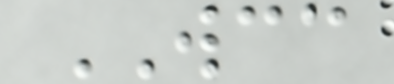WCC
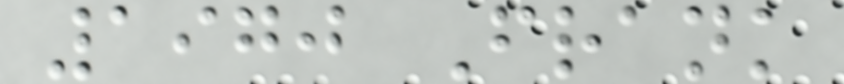1970 Frank
